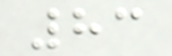83
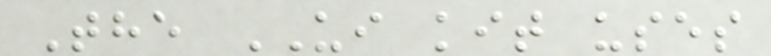The UI kit uses
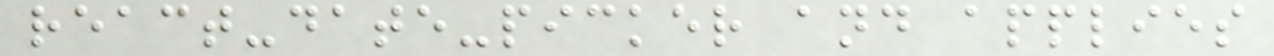react-date-picker and applies
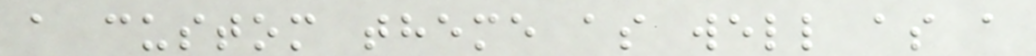a custom theme as well as a
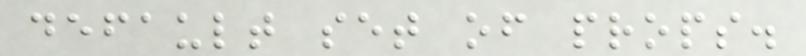default set of props.
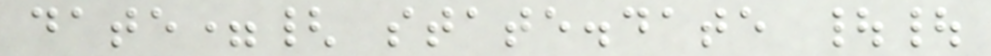date={ state.date ||
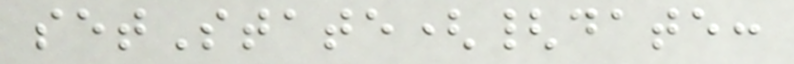setState({date:
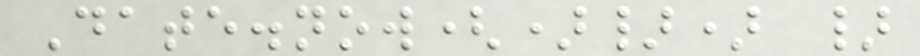Date.now()}) }
